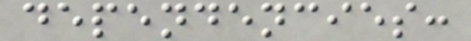dependencies:
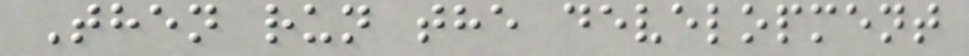Then run the development
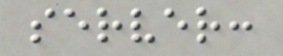server:
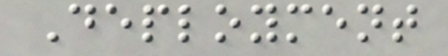Deployment
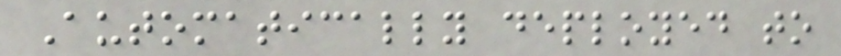Automatically deployed to
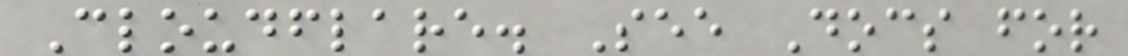Cloudflare. See Docs for
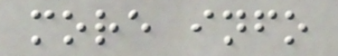more info
